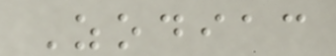Zodiac
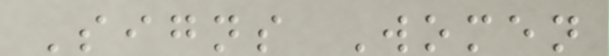Signs Women
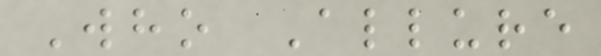Who Allure
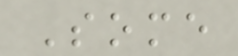Some
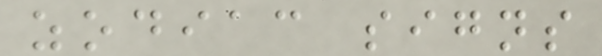zodiac signs
